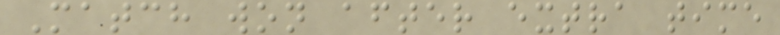Match won after extra time
